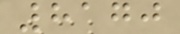8170
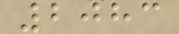2083
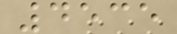4535
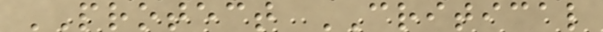PROTECT CRITICAL
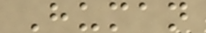Human
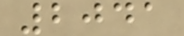2041
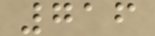716
